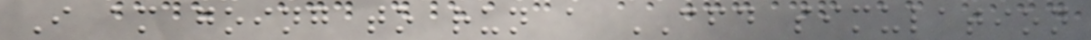I am going to run a CFD simulation
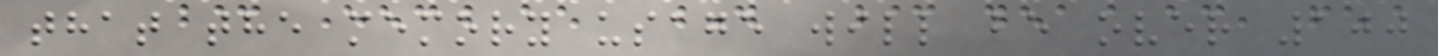that the memory usage will be over 100
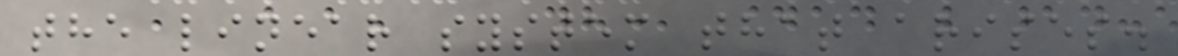the linear system that arises.
